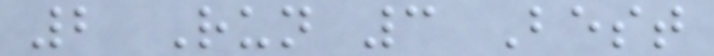2 Run 3 Best
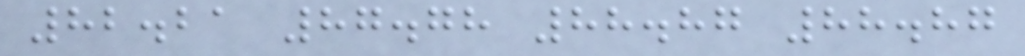82.21 87.78 88.87 88.87
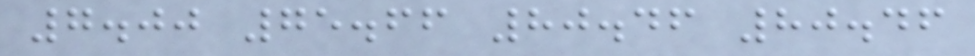7.00 75.66 80.46 80.46
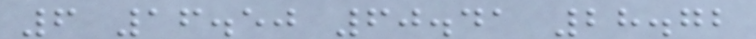6 16.50 60.41 28.72
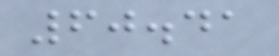60.41
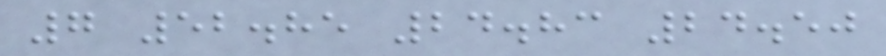7 52.85 24.83 24.50
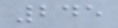245
